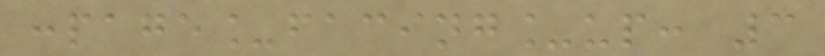:page_facing_up: 3
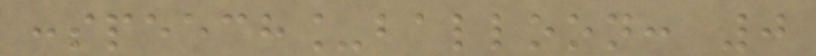:speech_balloon: 0
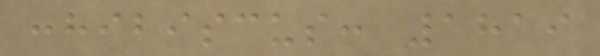:hibiscus: 1819
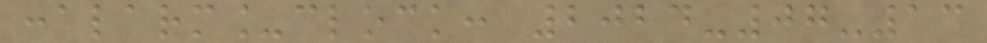:alarm_clock: 2024-07-13
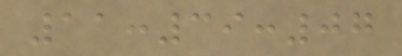11:39:07
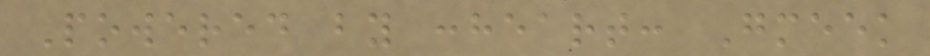Powered by :heart: Gmeek
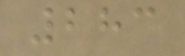283
